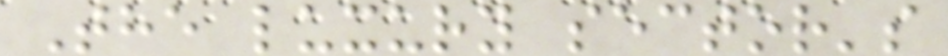The luxury sector's
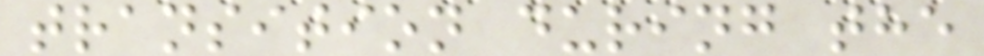transition during the
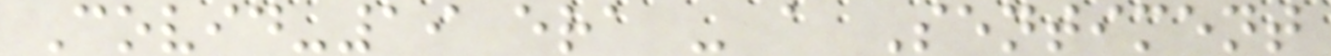Covid-19 era - a Sentiment
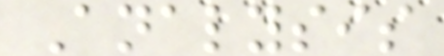Analysis
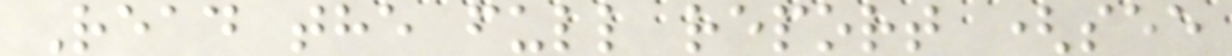Read the full report (see
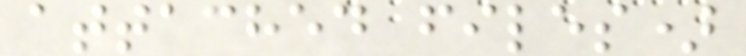attached files)
